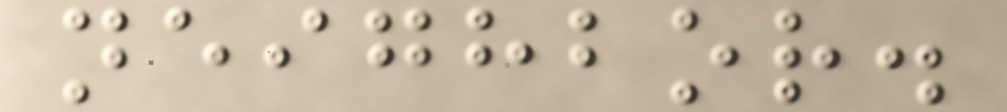neighbor.
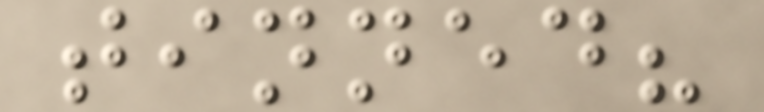tinned?
